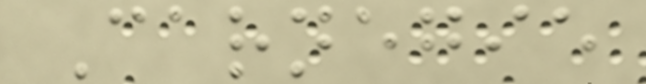Carnegie
